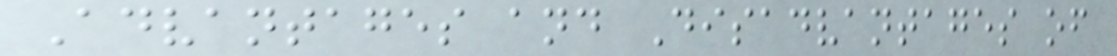Advantages and Disadvantages of
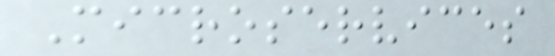Microservices
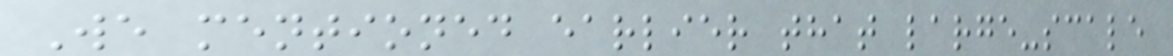We mentioned earlier that large-scale
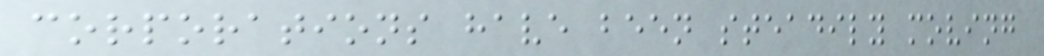corporations have been steadily moving
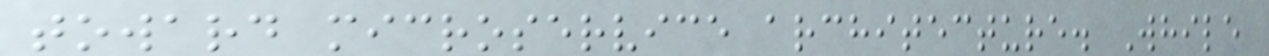toward microservice architecture. While
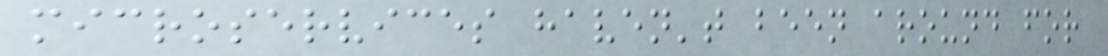microservices haven't been around for
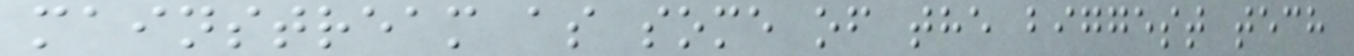mainstream as some of the biggest tech
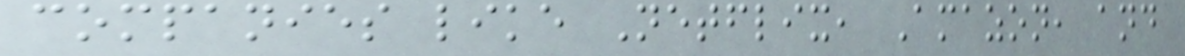companies like Netflix, Amazon, and
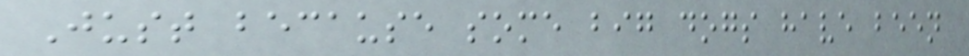Just because some big dogs have been
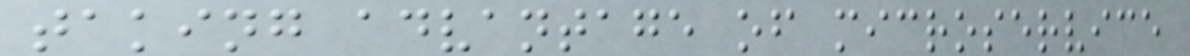taking advantage of microservice
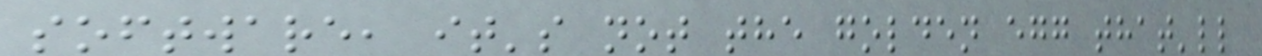software, it's not the golden egg that'll
